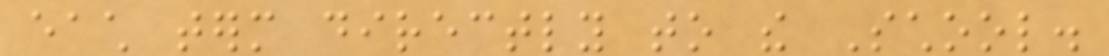each term directly to the School.
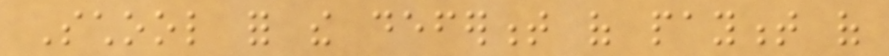School for the deferment of payment of
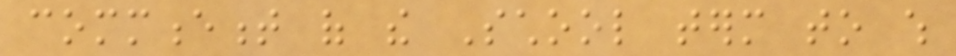commencement of the School term to which
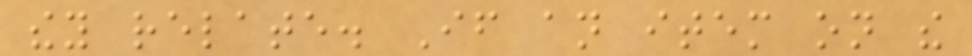they relate. If an item on the
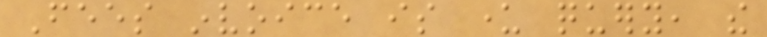Fees invoice is under query, the
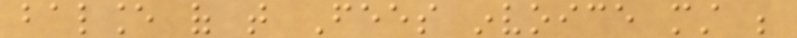balance of that Fees invoice must be
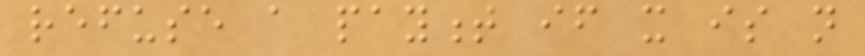refuse a payment if it is not
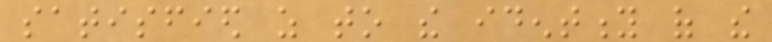satisfied as to the identity of the
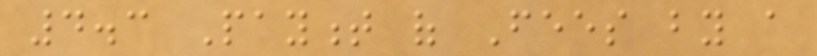4.3 Payment of Fees by a
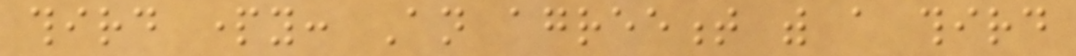third party: An agreement with a third
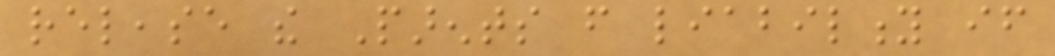release the Parents from liability if
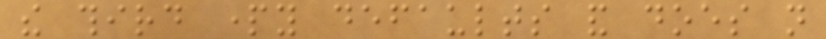the third party defaults and does not
